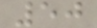50
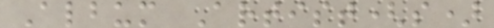Album Artist(s)
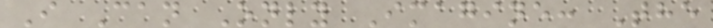I Can Only Imagine: The
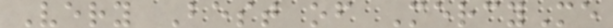Very Best of MercyMe
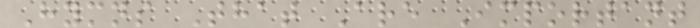Hymns That Are Important
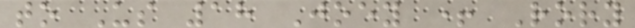to Us 18 Joey + Rory
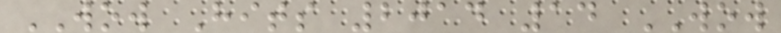WOW Hits 2014 14 WOW
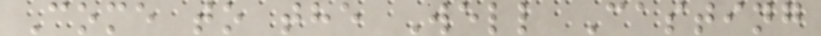Come to the Well Casting
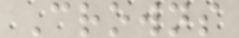Crowns
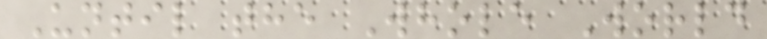Until the Whole World
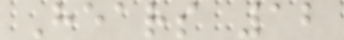Hears 12
